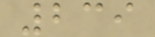239
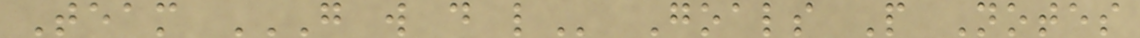Team G W D L Goals P Notes
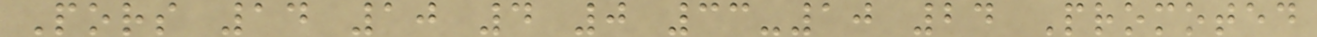Pors 14 10 4 0 33-10 24 Promoted
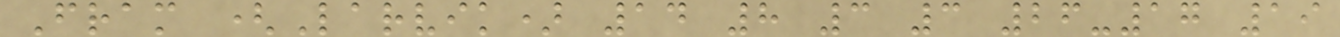Fram (Larvik) 14 8 3 3 26-17 19
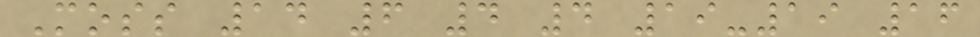Moss 14 6 4 4 19-19 16
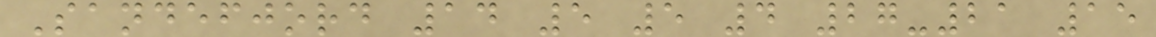Sandefjord 14 5 5 4 27-21 15
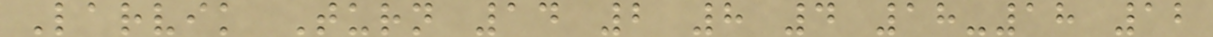Larvik Turn 14 2 8 4 18-18 12
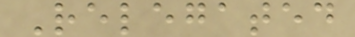Relegated
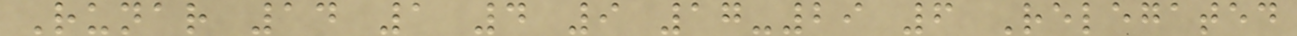Runar 14 1 4 9 17-29 6 Relegated
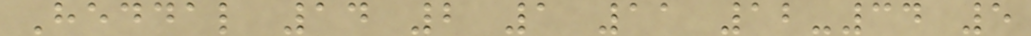Heddal 14 2 1 11 12-34 5
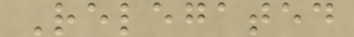Relegated
